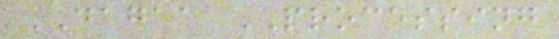DAGAA PROCESSING
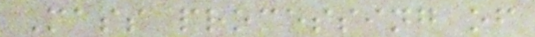Mass processing of
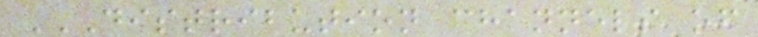DISTRIBUTION CHANNELS OF
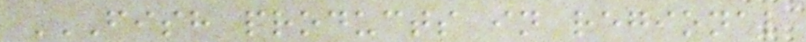FISH PRODUCTS IN REGIONAL
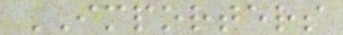IMPORTERS
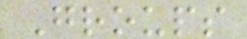Groups
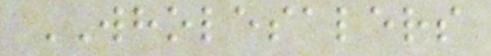WHOLESALERS
